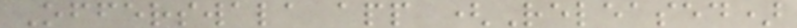Offerswala app (Released)
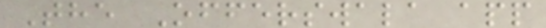The Offerswala app
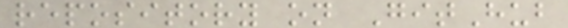repository on GitHub
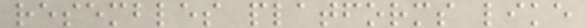resembles platforms like
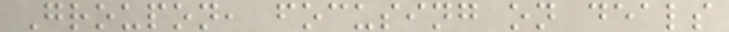Groupon, focusing on deals
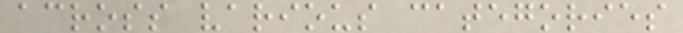across various categories
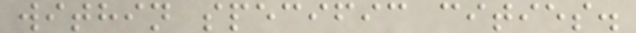within specific cities.
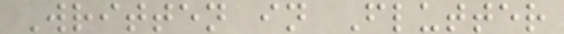Written in Flutter
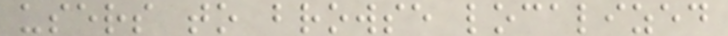users to browse localized
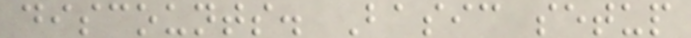discounts. Basic setup
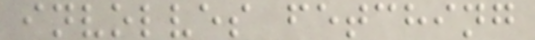involves fetching
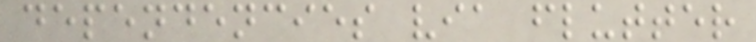dependencies via flutter
